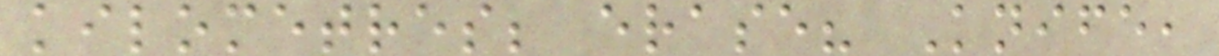kilometres; erase? Knife,
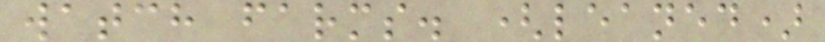watch farms. (leaned)
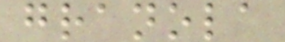granola
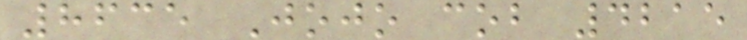8635 Jojo cob 4215
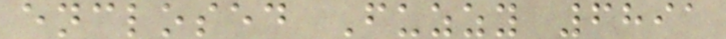enclosed Fuzzy 6891
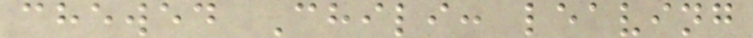chewed Chili: leaving
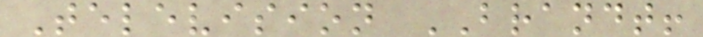Television BRANDT!
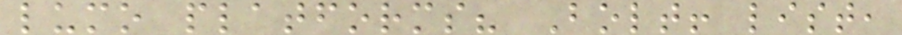lumo platforms? Bolt! list,
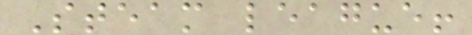Steam league!
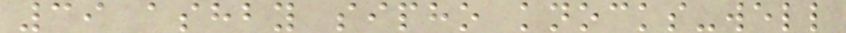39 ashby sipho knocks-well
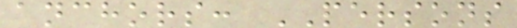anchors: PERSONS
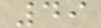49
